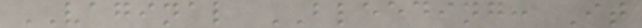VAGINAL BLEEDING: It
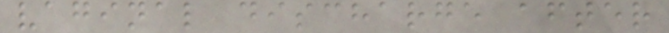vaginal discharge after
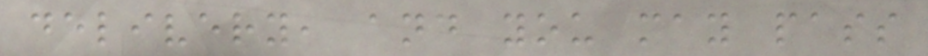delivery, and you may pass
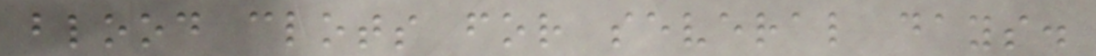blood clots for several days.
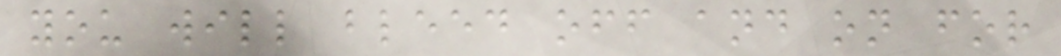you will bleed off and on for
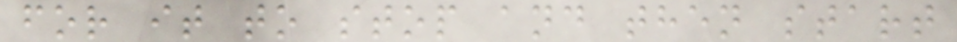for it to stop and then start
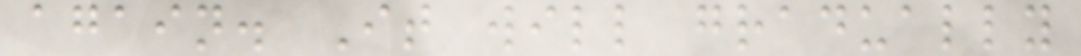again. It will gradually
